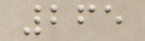265
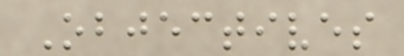Objectives
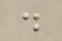.
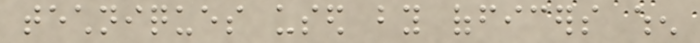techniques used by officers when
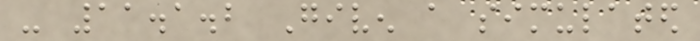- 11.1.2 Given a simulated
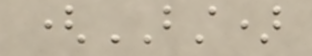(BST)
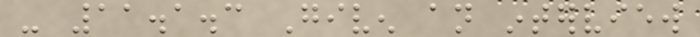- 11.1.3 Given an interview
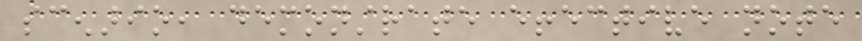scenario, demonstrate effective note
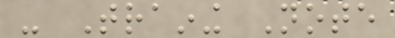- Training Note
